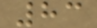83
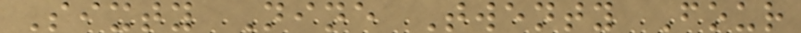Sixty Nine Twenty Four
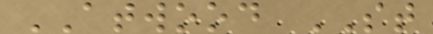ATWOOD ST
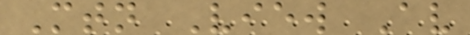Mtn View Av
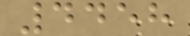4458
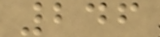246
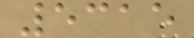5315
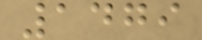1479
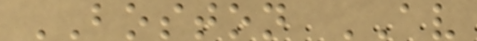BOSTON AV
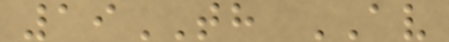19TH AV
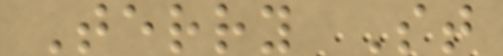Terry St
